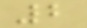2
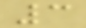3
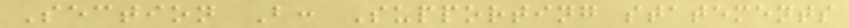Section B: Supporting statements
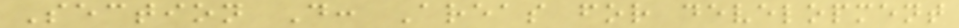Section D: Areas for development
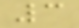3
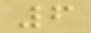6
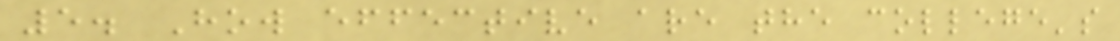5. How effective are the college's
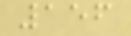156
